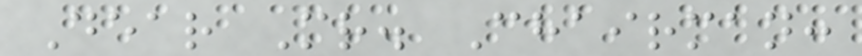Dear Mr. Chairman:
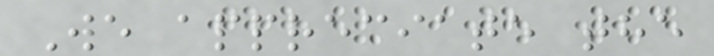We appreciate the
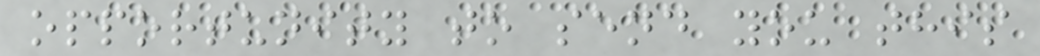opportunity to send you this
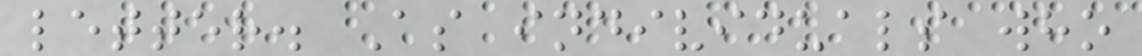letter. As individuals who
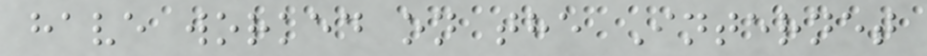have worked on the Internet
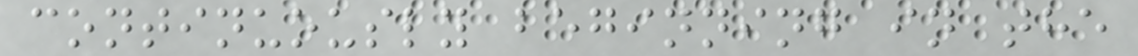continuously beginning in the
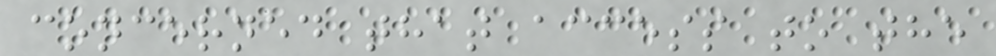concerned that access to the
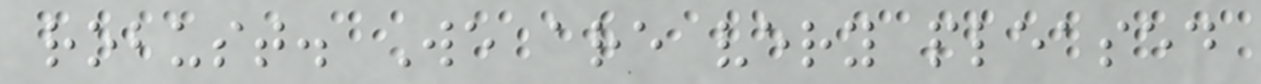robust. We are very pleased
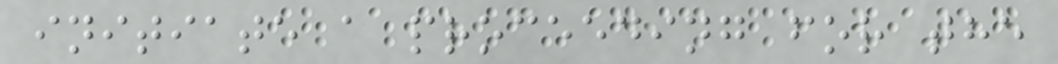initiate a proceeding for the
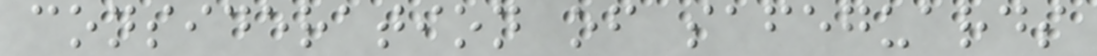consideration of safeguards
